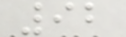92
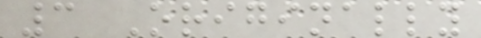3 Originally
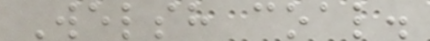Welsh coal.
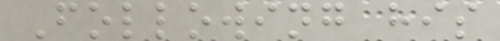Following his
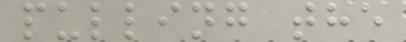pulling the
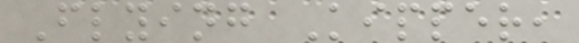Flying Kipper,
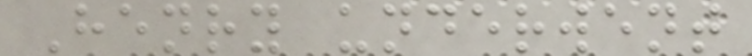Henry underwent
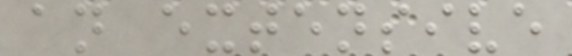an extensive
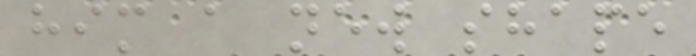him a new shape
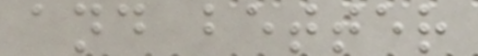and better
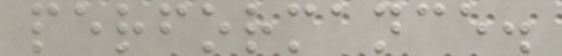performance.
